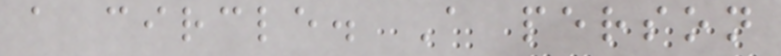a circle. A person
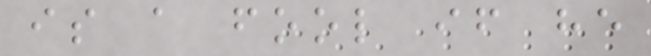is a fool if he
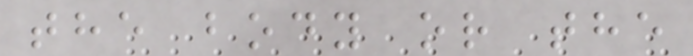the body or the
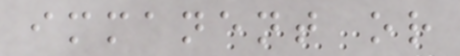immanent or
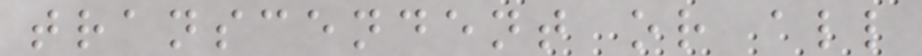transcendent or all
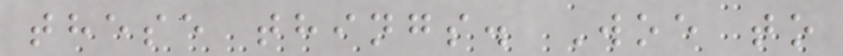these things. Woe to
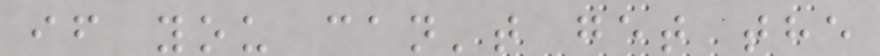if you can't get the
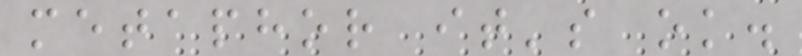metaphor it's ok.
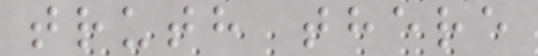truth there
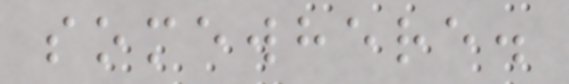somewhere.
